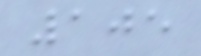105
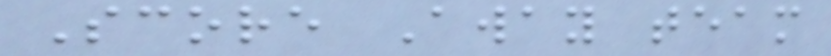Score Away team
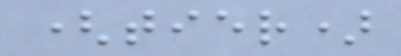(tier)
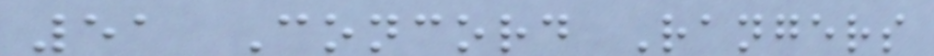51 Concord Rangers
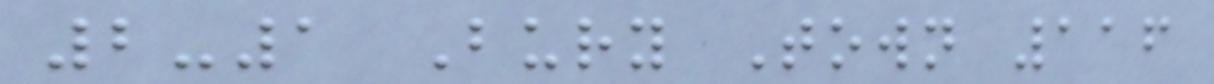2-1 Bury Town 116
